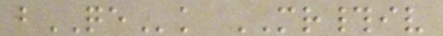bQEk MR#iv
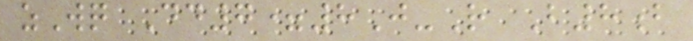zWq Dd7=8J-R B8b
